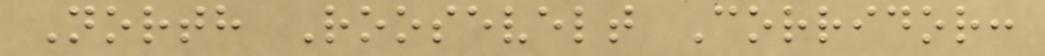North Roosevelt Corridor:
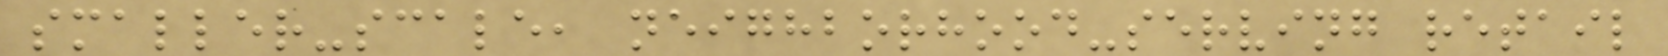smaller-scale, neighborhood-serving retail
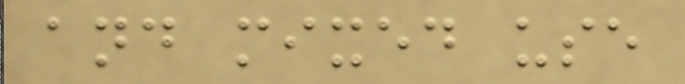and mixed use
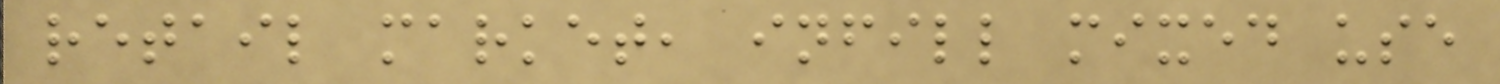retail market, infill mixed use
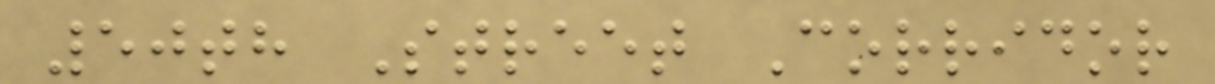50th Street Corridor
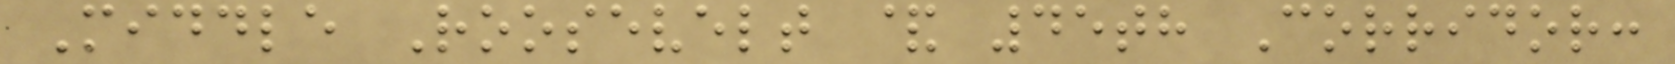Middle Roosevelt & 45th Corridor:
